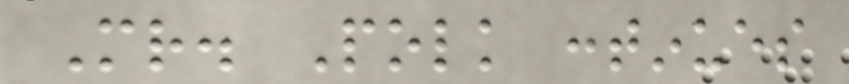Mr. Polk continues
